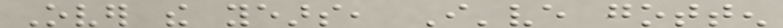Over the years, I've gotten
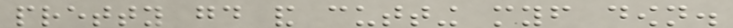pretty good and cutting myself down.
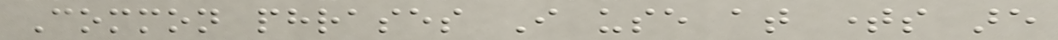Common phrases I use at times are
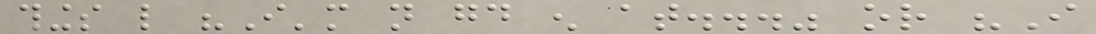things like "I'm not good enough at..." or "I
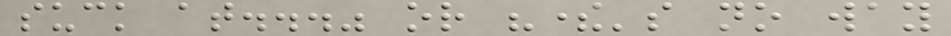suck at..." or "there's no way
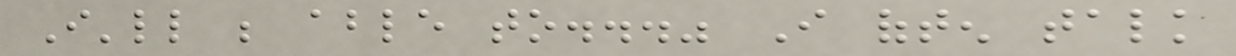I'll be able to..." I often talk
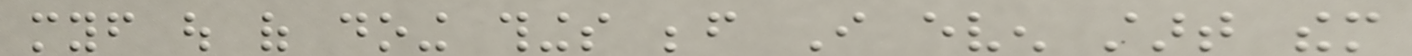myself out of doing things before I even start them
